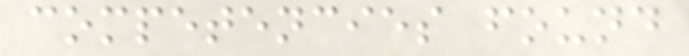competencies found
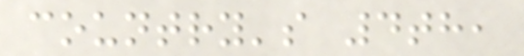country's 4th,
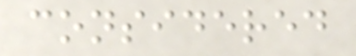considered
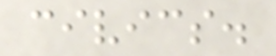civics.
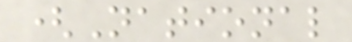(National
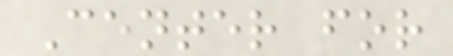Center for
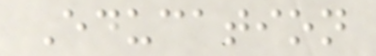Education
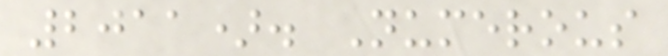2011). Numerous
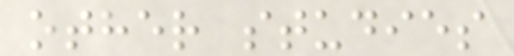other studies
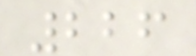226
